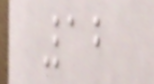12
